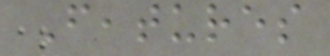Features
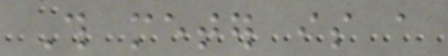This meter is a
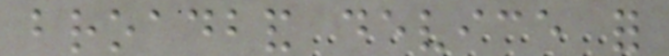broadband device for
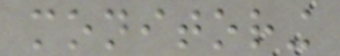monitoring
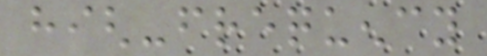high-frequency
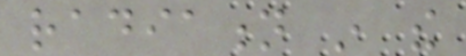radiation in the
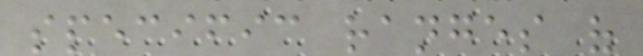specific ranges of
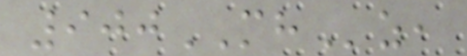900MHz,
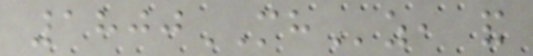1800MHz, and
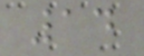14
